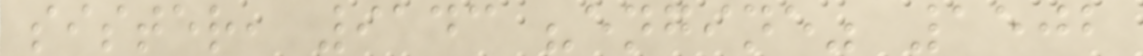sister, 9143 "engine" 1502
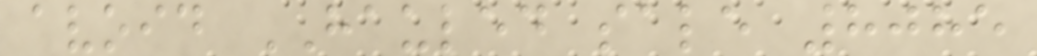avoid HAULED sale 8085
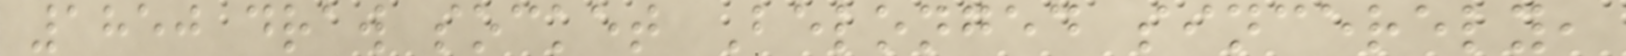1850 draw socket Belonged sincerely,
